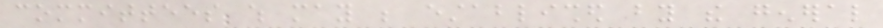committees which may be established by the general
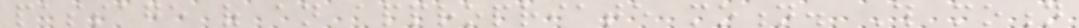passage of an appropriate motion. This motion
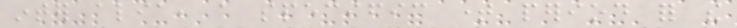inter alia, a specific time period for the
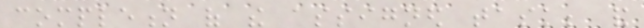completion of the assigned task; and
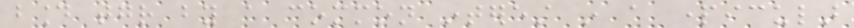bound together by a common interest in a particular
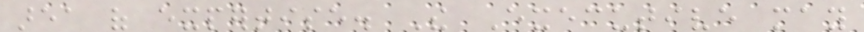area of expertise. The Executive may
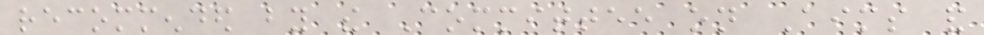recommended by the Committee on Aims and
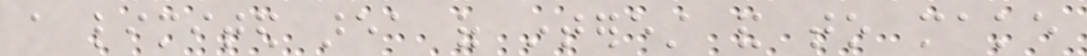a limited area of interest and to make
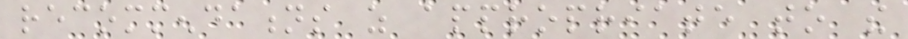recommendations as appropriate to the
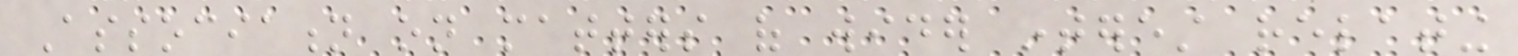Association on matters of wider interest relating
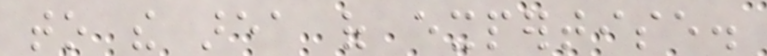to the area of expertise.
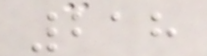218
